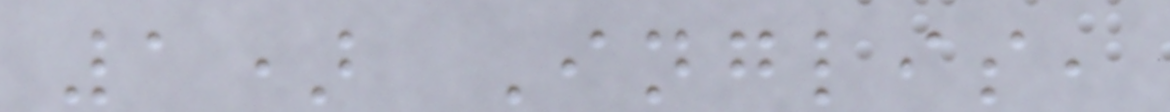1) Inglis,
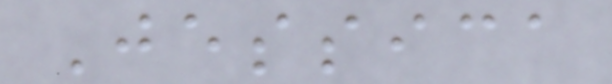Jessica
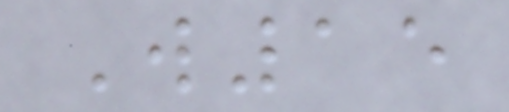W15
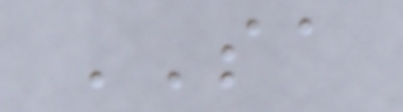SA
